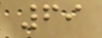69
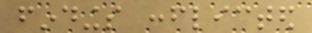findings conflicted
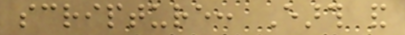scripture: Earth and
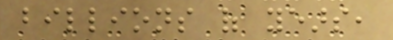billions of years,
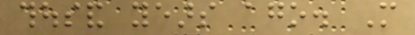thousand years ago. More
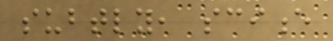subtly, science
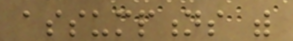assumptions with
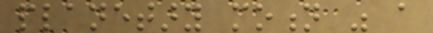planetary motion was a
